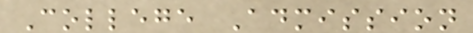College Admission
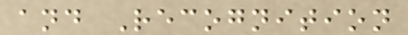and Recognition
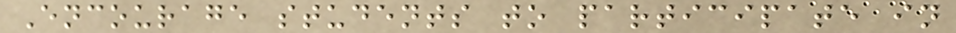Encourage students to participate in
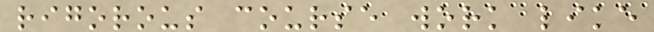rigorous course work like
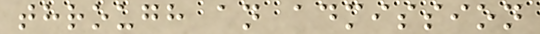through an admission
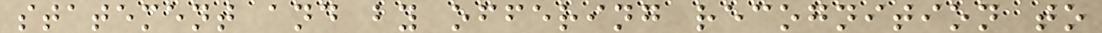statement and by offering recognition to
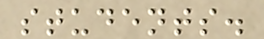students.
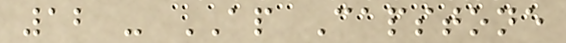12 - AP Capstone
